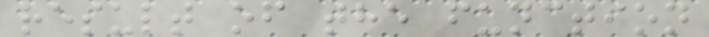result of the function
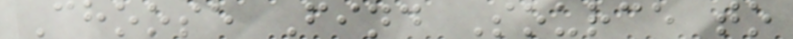Choose Find Source to
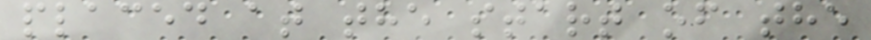placed at the start of the
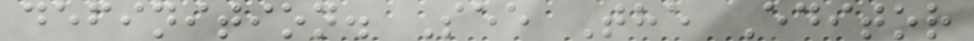definition. See The Editor
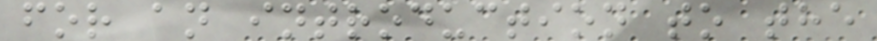for an introduction to the
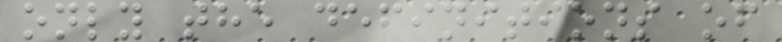only the definitions of
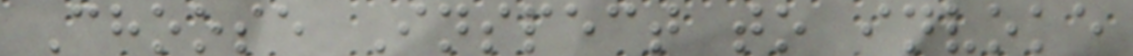Choose Inspect to invoke
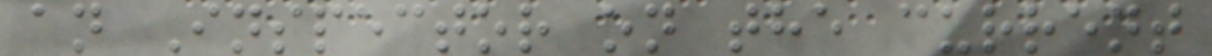an Inspector on the current
